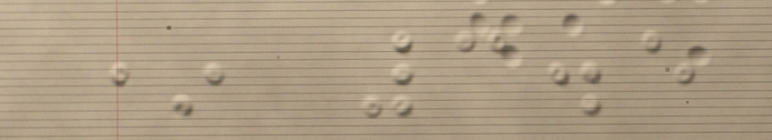* 3.5
